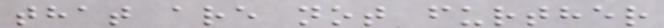that are not further
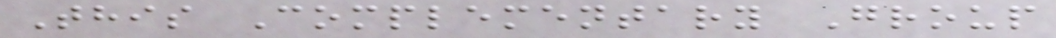This Complementary Group
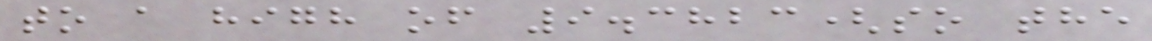to a high of 9.3823(so the
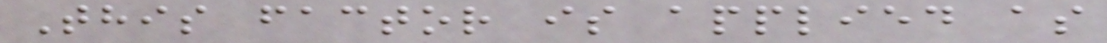This factor is applied as
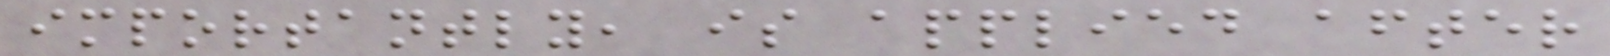importantly, is applied after
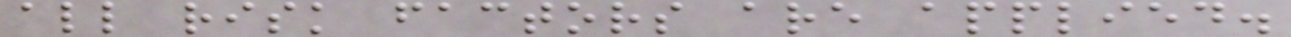all risk factors are applied.
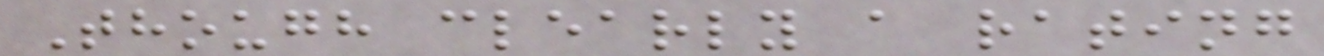Though clearly a rating
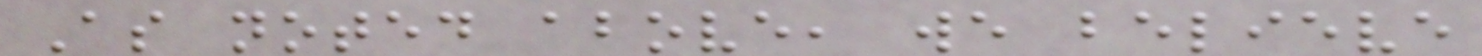As noted above, we believe
